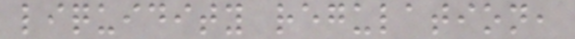liquidity regulation,
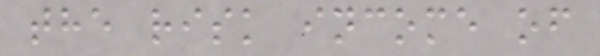the risk income of
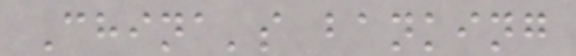China's banking
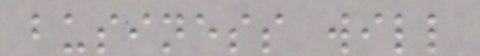business will
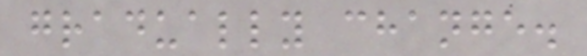gradually change.
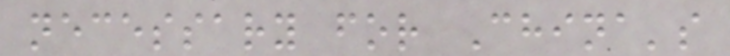necessary for China's
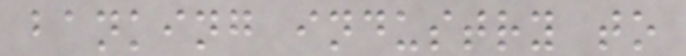banking industry to
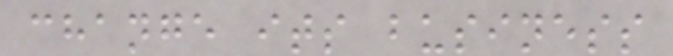change its business
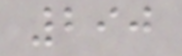290
